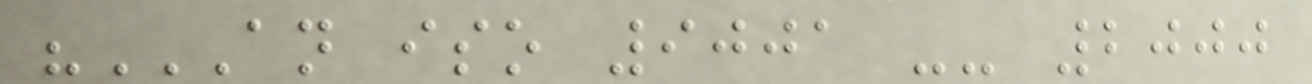"AN ISO 9001 -- 2000
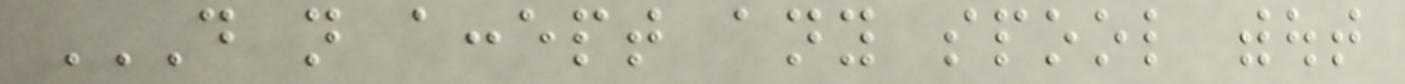DO NOT ACCEPT ANY SPOOL WITHOUT
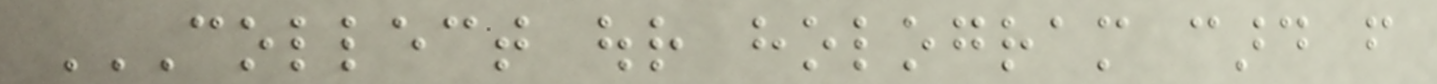COLLECT OUR HOLOGRAM CARD FROM
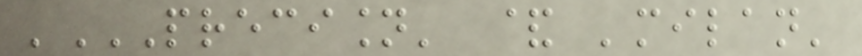'PRECISION' & 'MILAN'
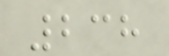238
